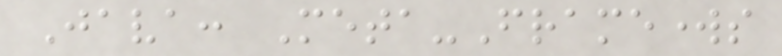Java: Meta-Frameworks
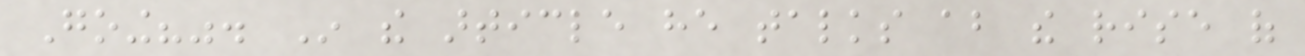Going?". In the article he talks about the rise of
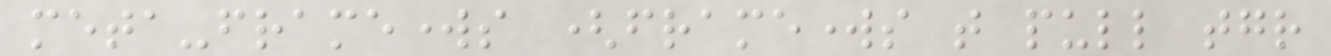meta-frameworks (frameworks that pull together
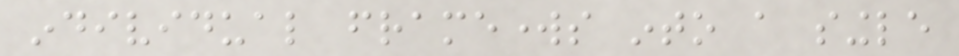individual frameworks into a single
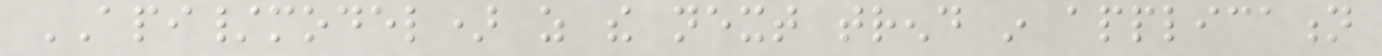API/model) as the next trend in application
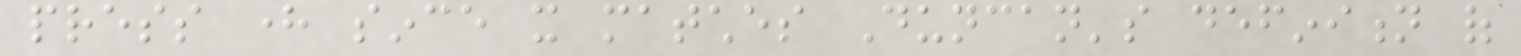press here since it matches Duncan's definition of
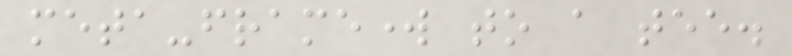meta-framework to a tee.
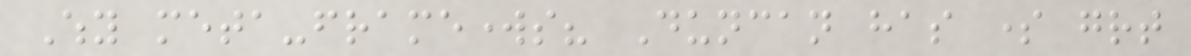Why meta-frameworks? Duncan has some great
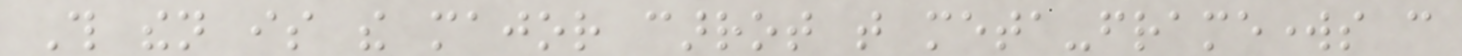This then is the major carrot that meta-frameworks can
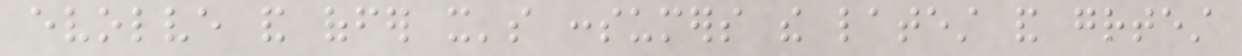evolve and offer it's consumers the latest and greatest
